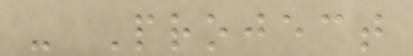- Project
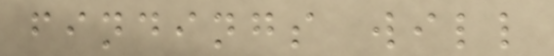findings will
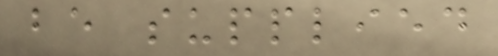be supplied
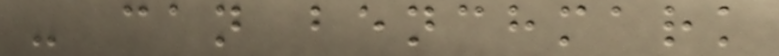- can benchmark
